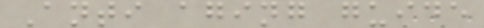Anti aging guide
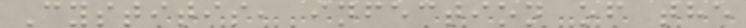Cystitis, infection of the
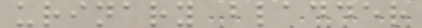urinary bladder
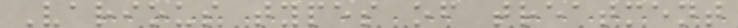Various types of treatment
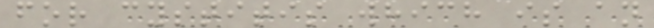for cystitis which is an
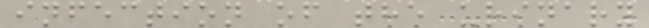infection of the urinary
